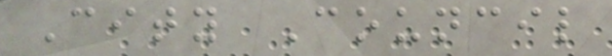City Council
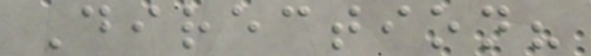Direction?
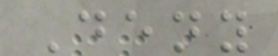Deny
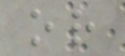or
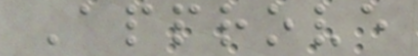Approve
